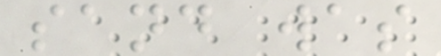sand was
